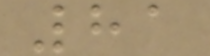81
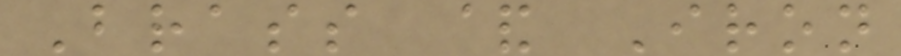Brass & Iron
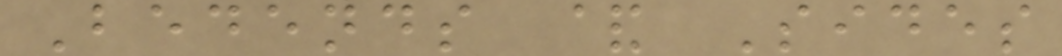Bedends & Sides
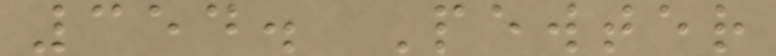354. Pewter
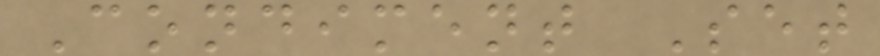Condiment Set
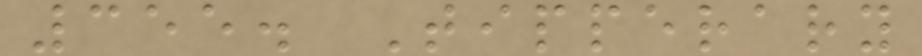355. Tipperary
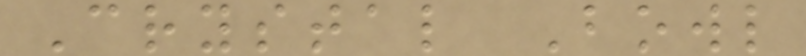Crystal Bowl
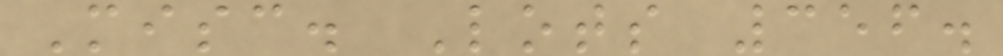Misc. Lots 356.
